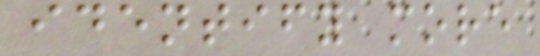identify more
